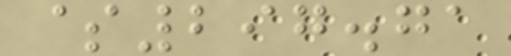$297.71
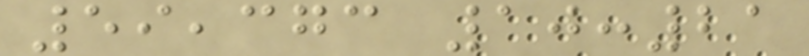59,373 10:21
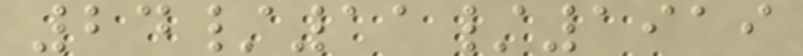24/11/1919
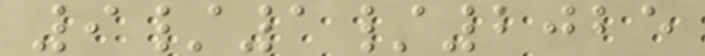9/1/2025
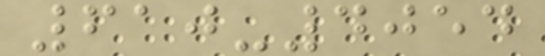610-4054
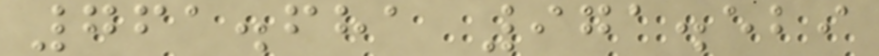761.681 971.529
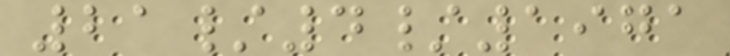21/4/1971
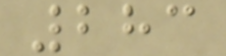283
